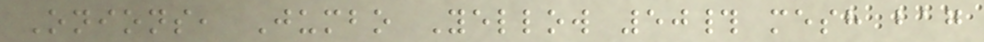Onions, Jumbo Yellow 50# mesh bag
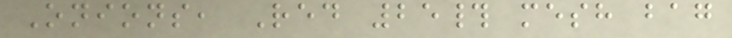Onions, Red 25# mesh bag
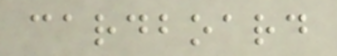cardboard
